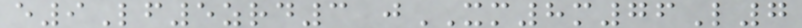e9Lf5zrd3 jXM8m76L7
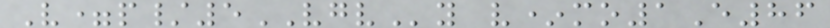V=p/5VGVy v*mo1E86
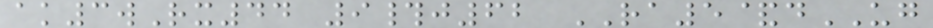ak3wRx44 9#j62 RA5&dUG
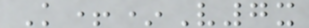K+*V7x
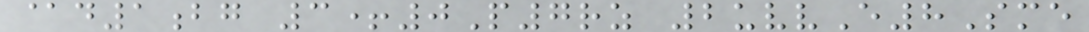@d1bg 3+0P7rz 2uvvE8Sme
